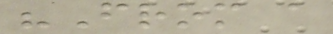"From a
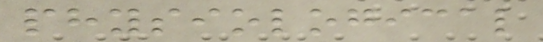physiological
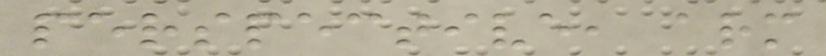perspective, arm
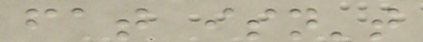fat isn't
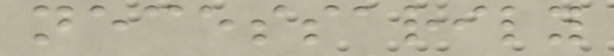necessarily
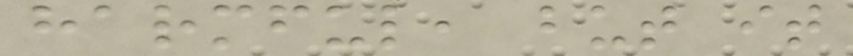harmful, but it
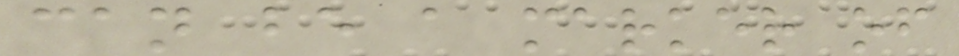can be a marker of
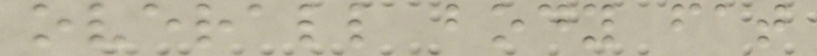overall body fat
